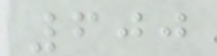600
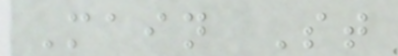Main St
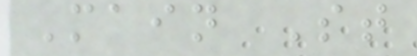Main St
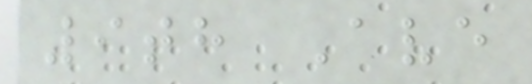9th Ave
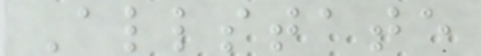Allstate
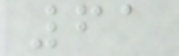61
